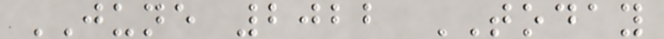JUNE 2022 TODAY
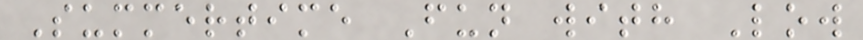Summertime Fun with Low
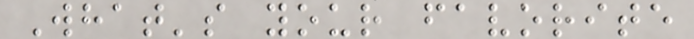What's your favorite
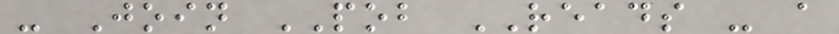- Join POB READS - a
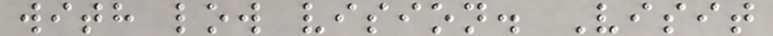with low vision. Visit
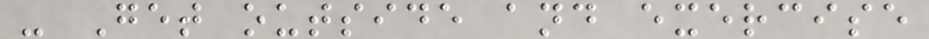- Get outside and exercise
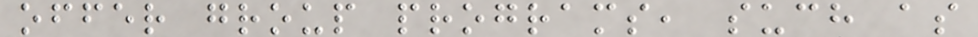offer group programs, such as
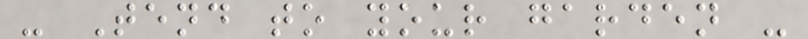- Tend to your garden -
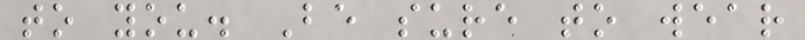to you. Be sure to wear
